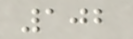102
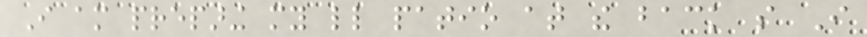I am preparing my little patio at the back so I
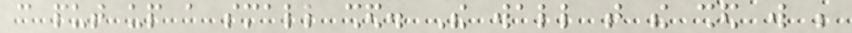can put up a small shed. The wall that the shed will be
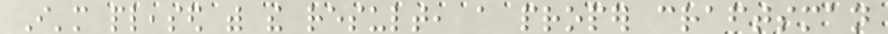I'm pleased with the result, a proper craftsman
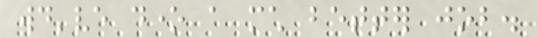would've done a much better job.
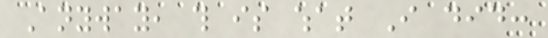Anyway, this is what I did:
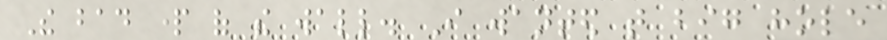The bad part of the wall. I wanted that big hole
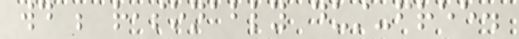would be reasonably dust-free.
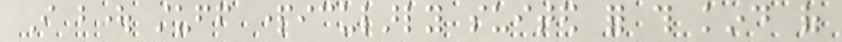I bought stuff particularly suited for this kind of
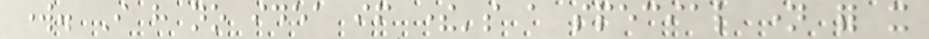work. I have no idea if there's a special name for it
